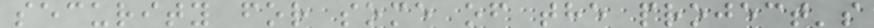security for some of the project's
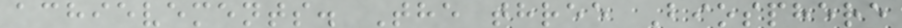achievements. The three Biosphere
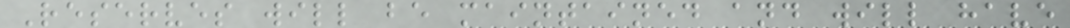Reserves will be maintained and will have
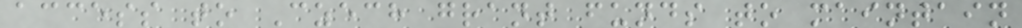access to Czech grant funds to maintain
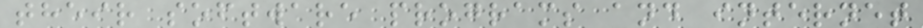their software programs and internet
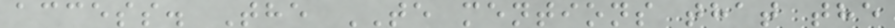access. The TE mentions that the
